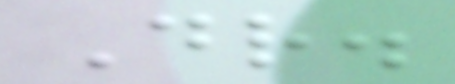Dr.
